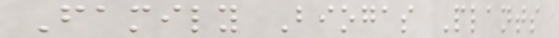Family Biogas Plants
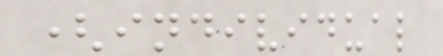(individual
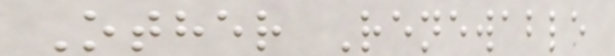Other Renewable
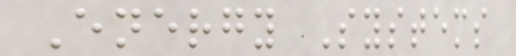Energy Systems
